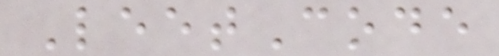LeetCode
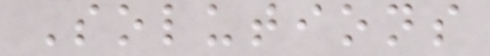Solutions
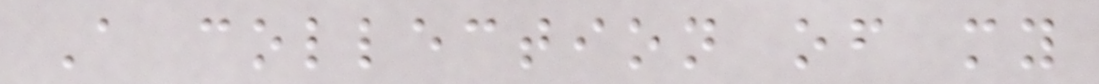A collection of my
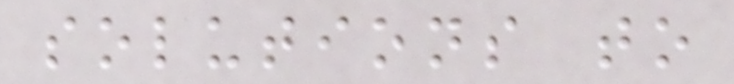solutions to
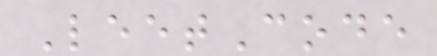LeetCode
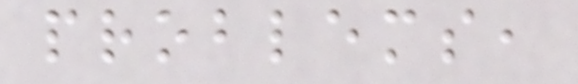problems,
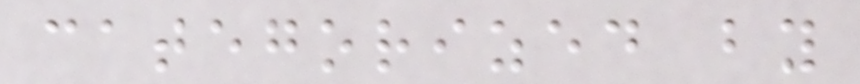categorized by
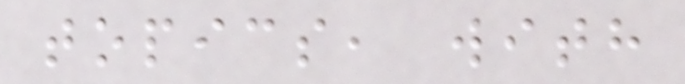topics, with
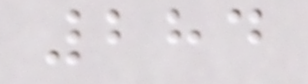284
